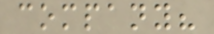company?
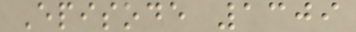Episode 1309
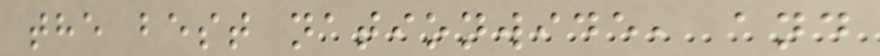the best nationwide, and
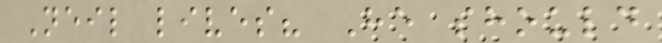Neil lives? He should
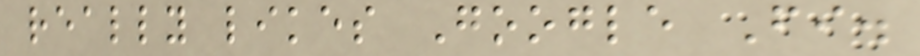really likes Google Fi.
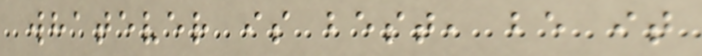whatever is best, be it
